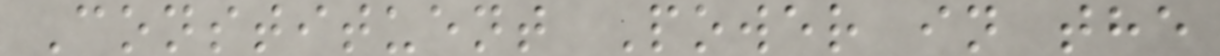Constituent Power in the
